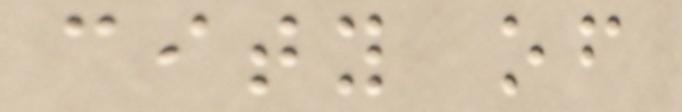city of
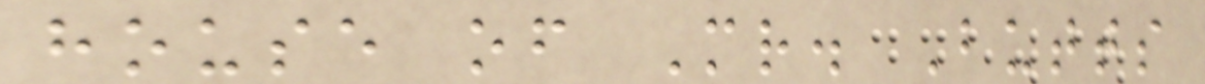house of Mr. Butts
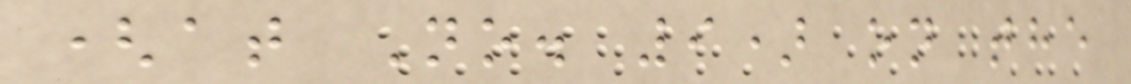(at No. 9) on the
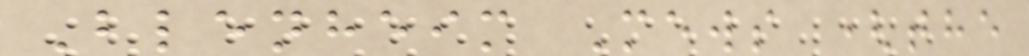Blenheim Mews (the
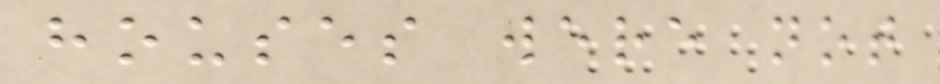houses were not
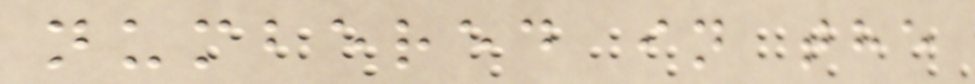numbered in the
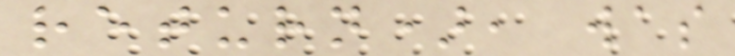return), was
